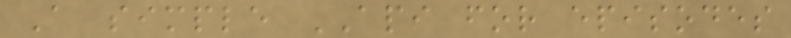A simple API for episodes
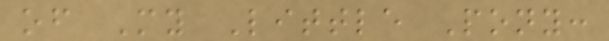of My Little Pony:
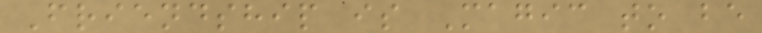Friendship is Magic to be
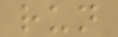run
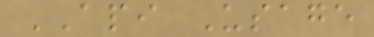API Usage
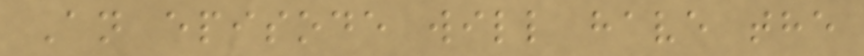An episode will have the
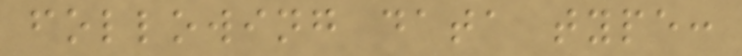following data type:
